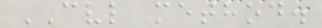CVL method.
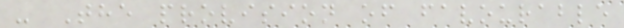- The provision of favourable
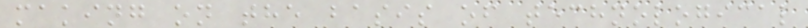making on the basis of technological
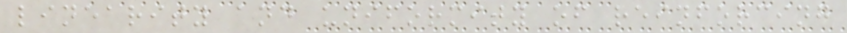linearity and uniformity of reinforcing
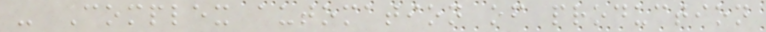- Complex automation of production
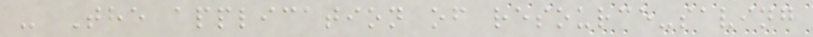- The application of resource-saving
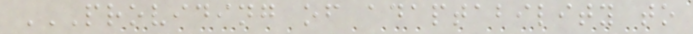PROVIDING OF ADAPTABILITY TO
